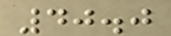40.0
